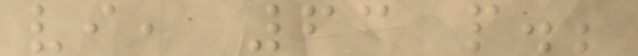vi, 63 p.;
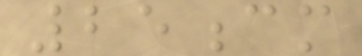25cm
